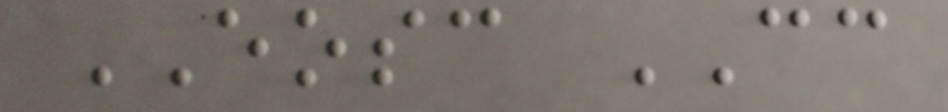EOSC CC
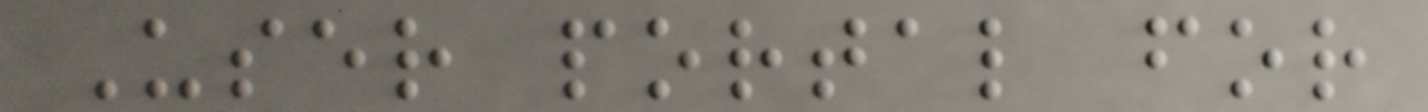User portal for
